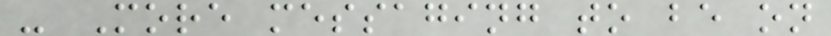- More messaging to be on
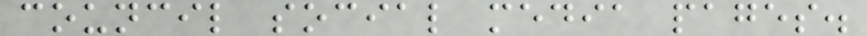council social media pages.
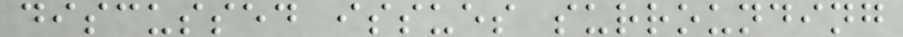discussed issues surrounding
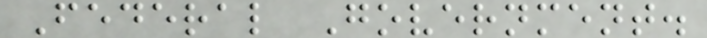Federal Government.
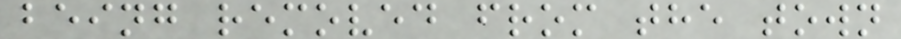being removed from the town
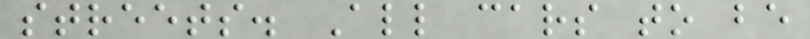streets. All cars to be
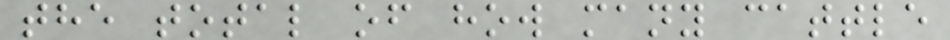the total of how many cattle
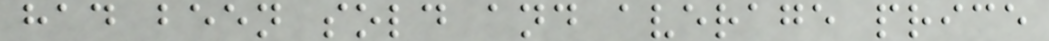had been sold and average price
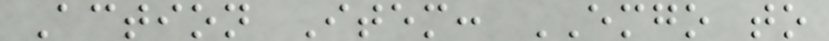Action Item: EMGO to
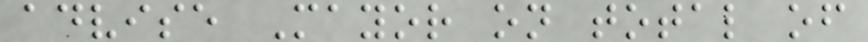advise Mayor on total of
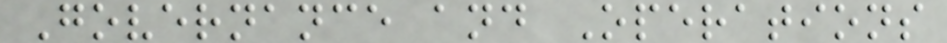Governance and Operations
